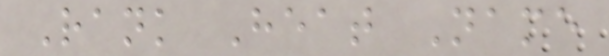Rank Heat Name
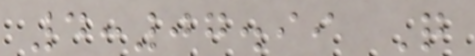4:07.99 Q
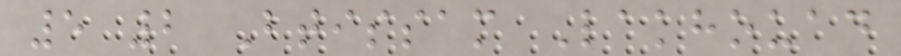5 2 Btissam Lakhouad
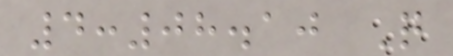4:08.10 Q
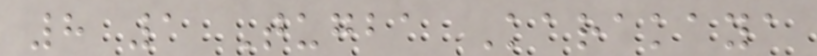8 1 Tugba Karakaya
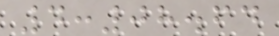4:08.64
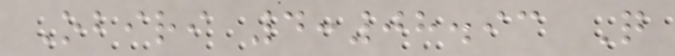Obiri 4:08.93 Q
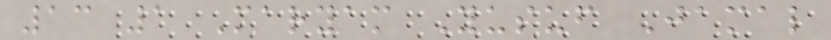13 1 Maryam Yusuf Jamal
